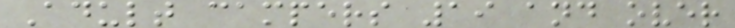Adult campers 19 and over
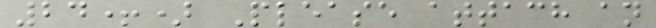24+) Please attach an
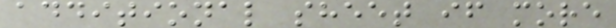additional sheet if more
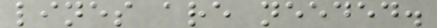lines are needed.
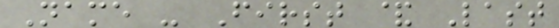Name - First & Last
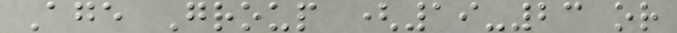Age Group (19-23 or
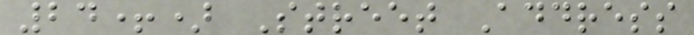24+) Street Address
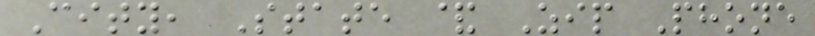City, State & Zip Phone
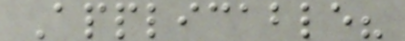Applicable?
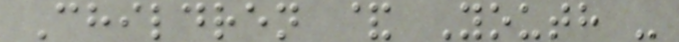Children & Youth -
